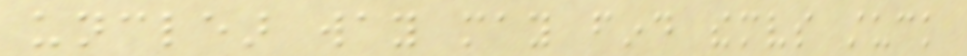unclear way may find themselves stuck
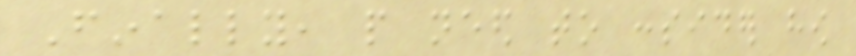Finally, people need to consider how
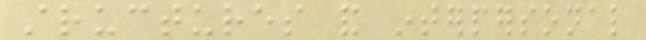structures and interpersonal
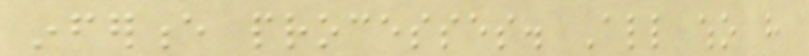inference processes. All who have
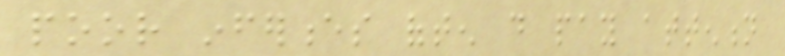poor inferences often do pay attention
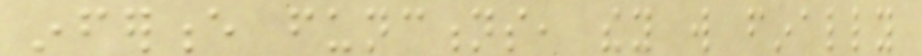inference functions, they will finally
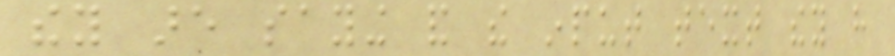they are saying and the input text they have
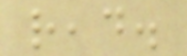read.
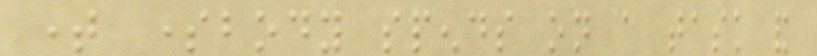time somebody spends on a task and
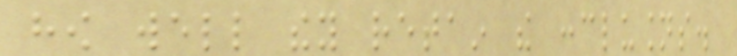how well they retain the conclusions.
